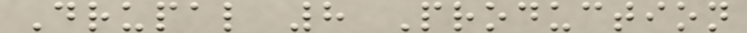Drupal 8 Production
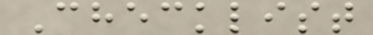Checklist
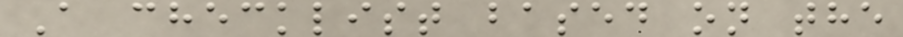A checklist based on the
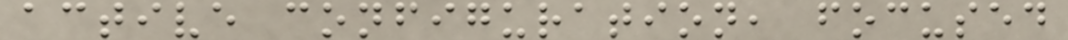active configuration, focused
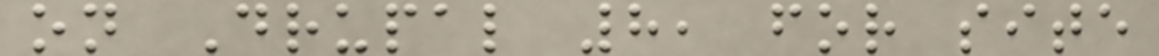on Drupal 8, for site
